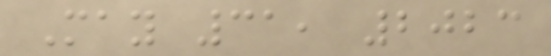May 31, 2023
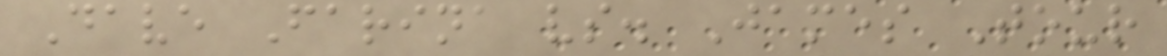Dave Farina vs. James Tour
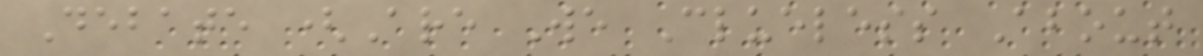Debate (Are We Clueless About
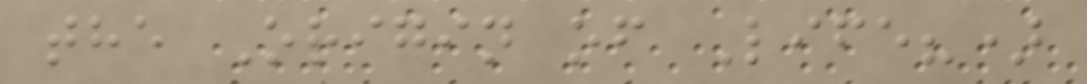the Origin of Life?)
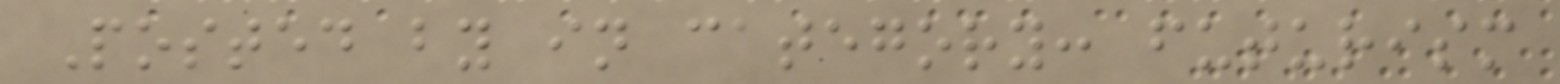Posted by in category: futurism
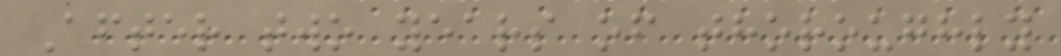After two years of thoroughly
